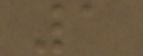1
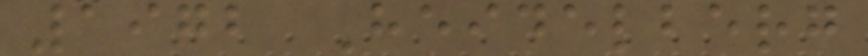1972 Heidelberg
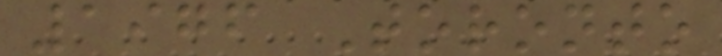1976 Toronto
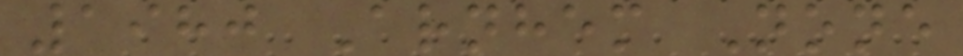1980 Arnhem None
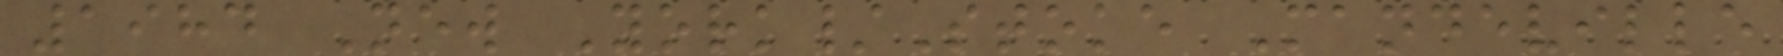1984 New York/Stoke Mandeville
